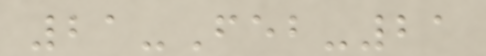21-Feb-21
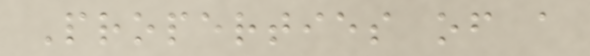Properties of a
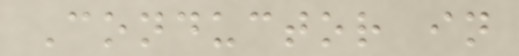Conductor in
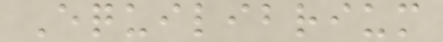Equilibrium
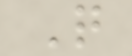Q
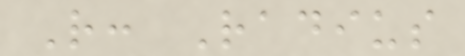R: Radius
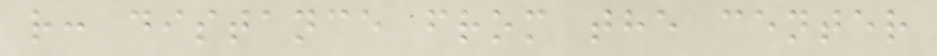r: distance from the center
